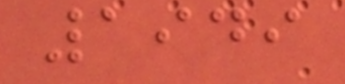1949
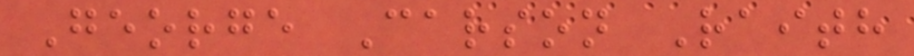George Carson Raith
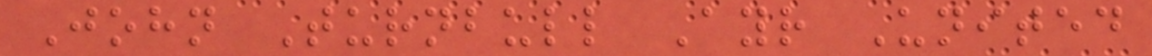John Turnbull Ayr United
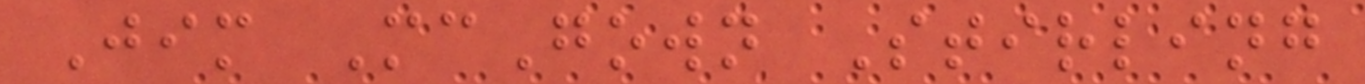Jim McGown Stirling
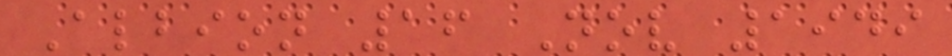Albion 16 Nov 1949
